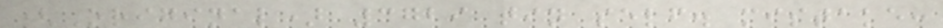(Original) 3729 tin self. mistake:
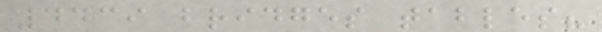4439 bridges tables?
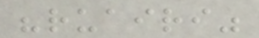"ruairi"
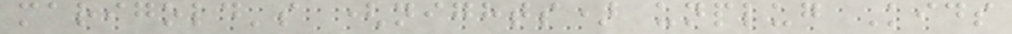marigold's (nights) unplug Kids
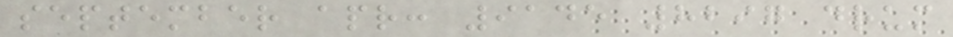september apr: 9145 8297 drum
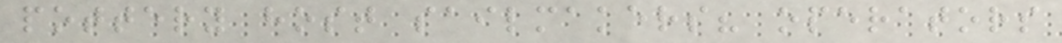pottery host sailmakers? operators
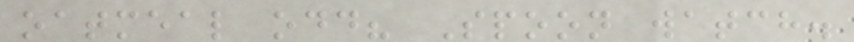oatmeal odd? Spoon watch.
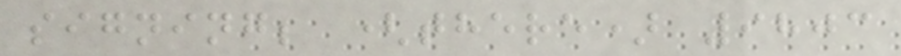signing; (there) 9803
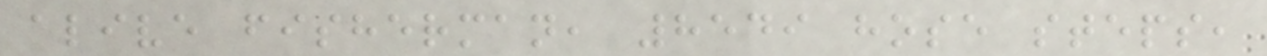alive fisherman, 8549 hose steps,
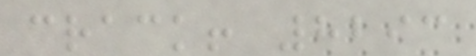crack! 8293
